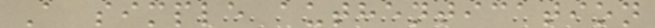A simple authentication
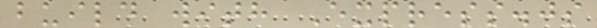build with Express.js
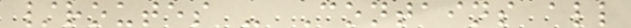/routes - Contains all
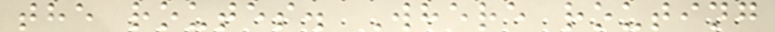the routes. Where routing
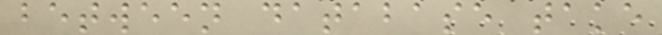between database take
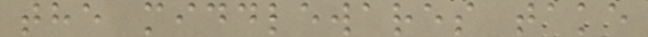the middlewares take
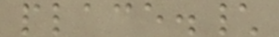place.\
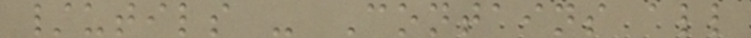/utils - Contains all
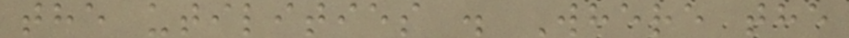the utilities . Where the
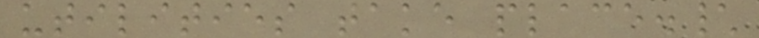utilities take place.\
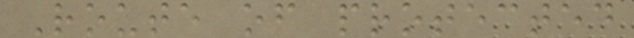Route of protected
